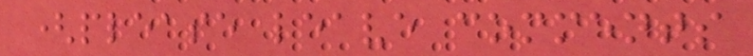(please leave comments
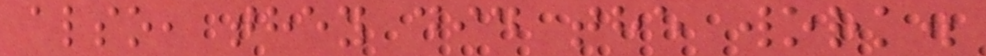also, they did the work.
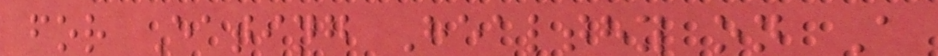for Eating Healthy on A
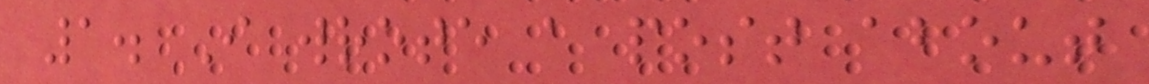1. I wrote a post about
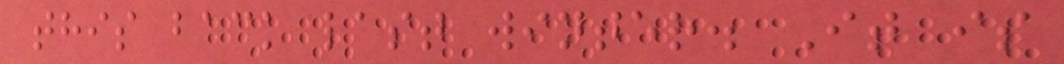this back last winter. It is
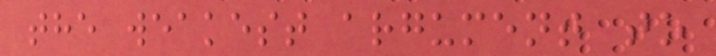the weakest argument to
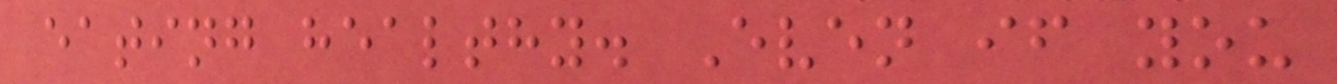eating healthy. Even if you
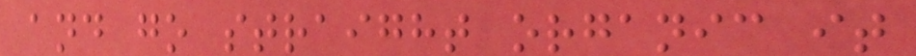and go straight organic it
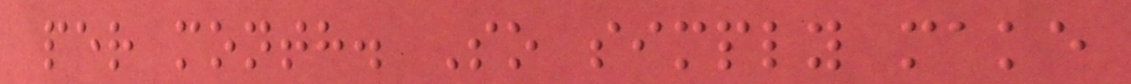per month. So simply make
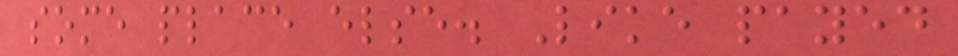some place else. Like payed
